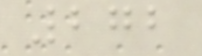272
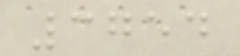3754
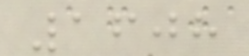1608
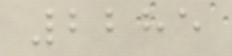2285
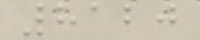8120
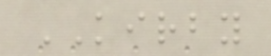KIRBY
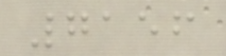7156
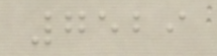7529
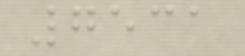7531
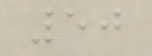50
